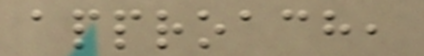approach,
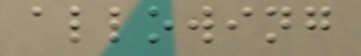allowing
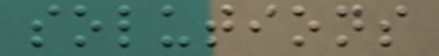solutions
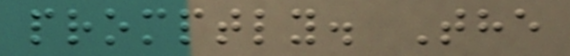promptly. The
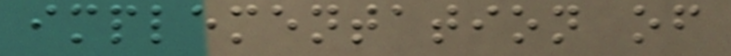implementation of
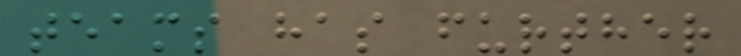teams has further
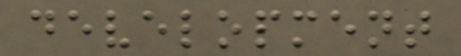development
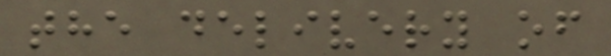the delivery of
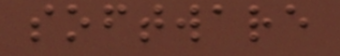software
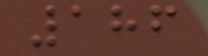186
